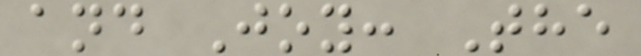and Joy: The
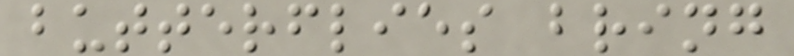butterflies bring
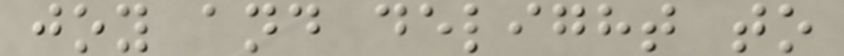joy and delight to
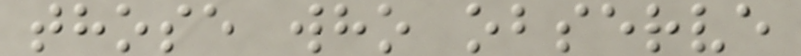those who observe
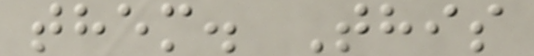them. This
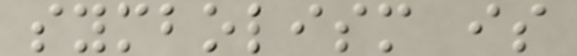symbolism is
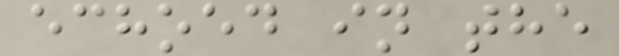echoed in the
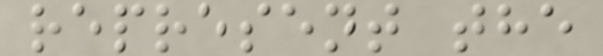represent the
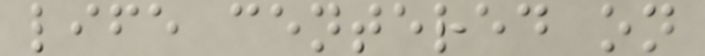life centered on
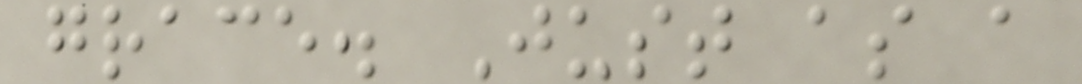grace. Just as a
